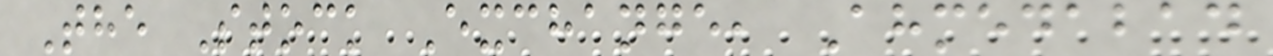The Stock Exchange, Ahmedabad
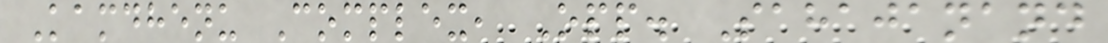Kamdhenu Complex, Opp. Sahajanand
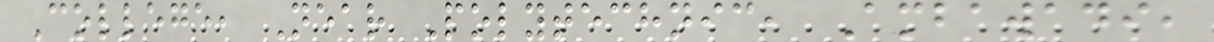College, Near Polytechnic, Ambawadi,
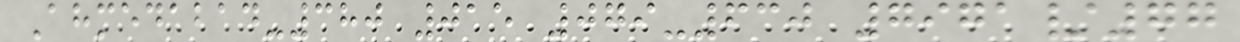Ahmedabad-380 015 079-630 7971/77
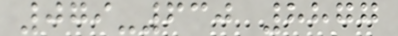079-630 8877
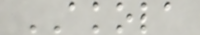AKOLA
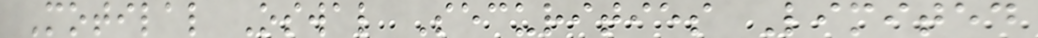Motilal Oswal Securities Limited
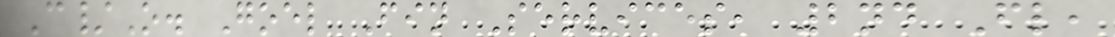C/O. Goel Fin Services, 2nd Fl,
